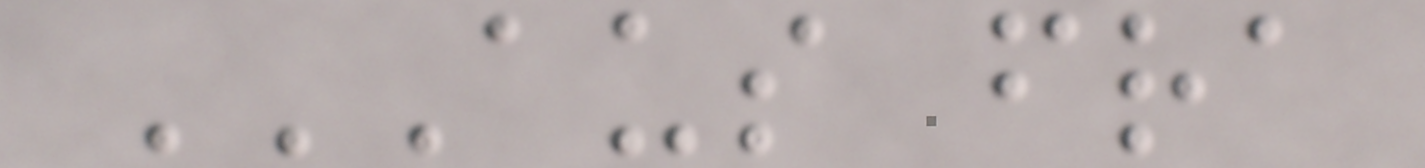AUS FRA
